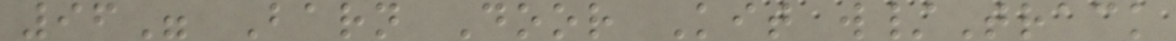96" Barn Door Kit w/Track
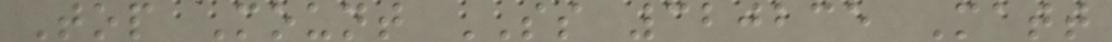Top Mount SS 320235 Matt
